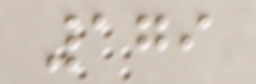179
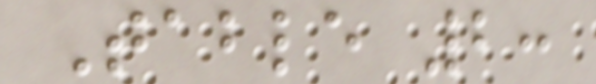Table 2:
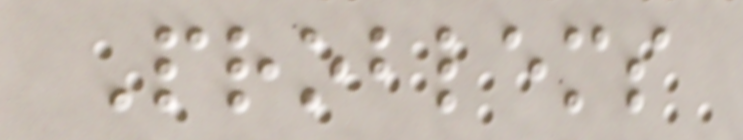Problems
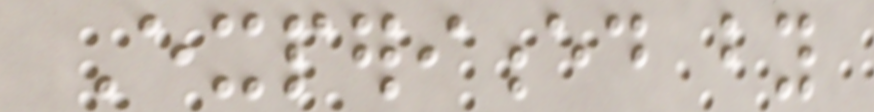Experienced by
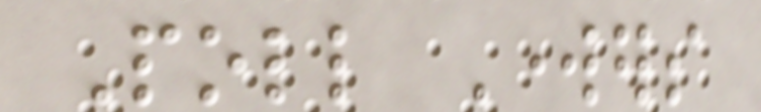Poll Workers
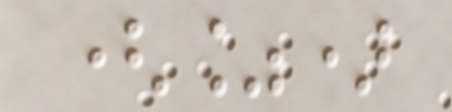(%)
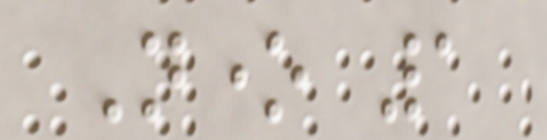None 1
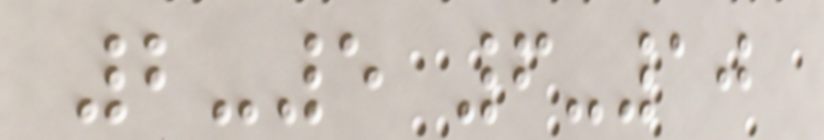2-5 6-10
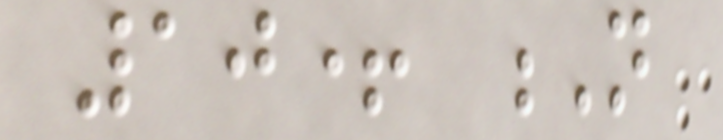10+ N
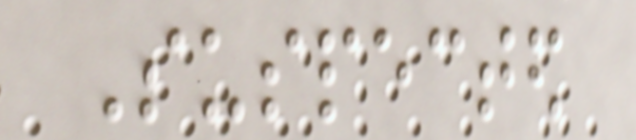Suspected
